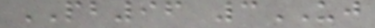PB96 3UJ
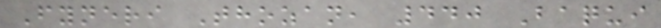Fyneri Thozan, 440 Baqui
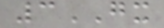3GX
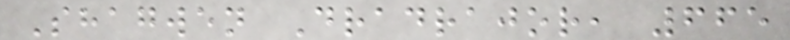Shagwen Dradrajor, 665
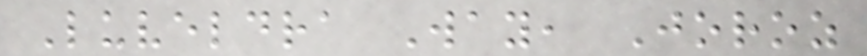Luveldra Way, Joroz
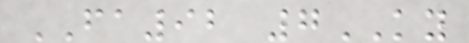FA92 7KY
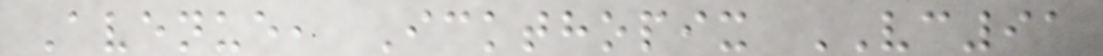Avenue, Ickthopix VC91
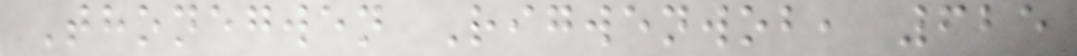Thonegwen Rigwenwob, 625
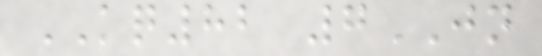KQ82 7JN
